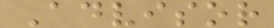Advisor
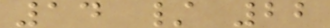14 / 22
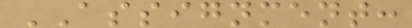ASSIGNMENT:
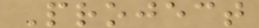Project
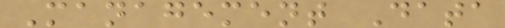Management Data
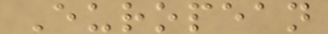European
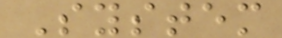System
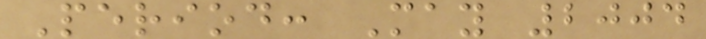Period: May 2004
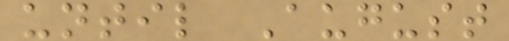until August
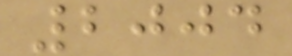2004
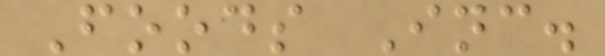Foods Inc.
